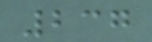237
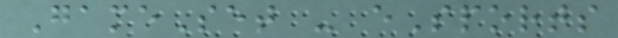GameSet - eSports
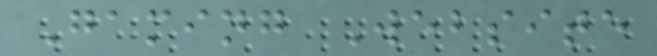Gaming Website
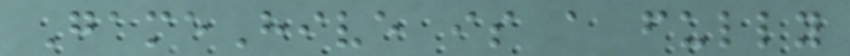GameHive is a fully
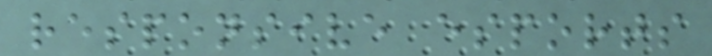responsive esports
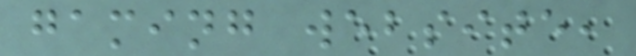gaming website,
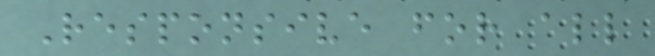Responsive for all
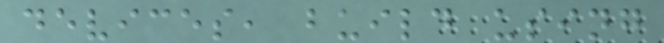devices, build using
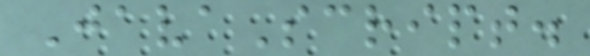JavaScript.
